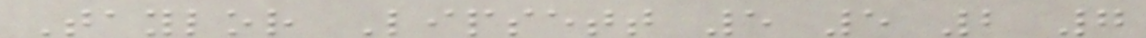Taylor Lipsett 5 5 2 7
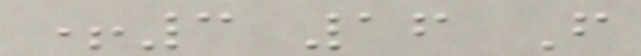+3 16 F
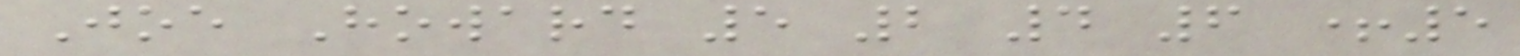Joe Howard 5 2 4 6 +5
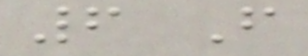6 F
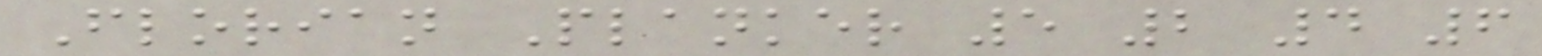Florian Planker 5 2 4 6
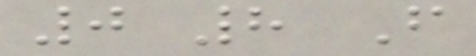0 8 F
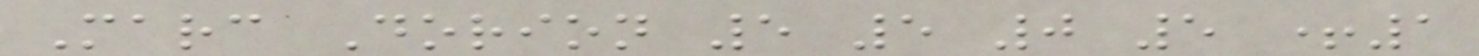Marc Dorion 5 5 0 5 +1
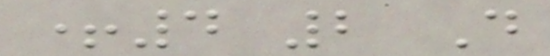+4 2 D
